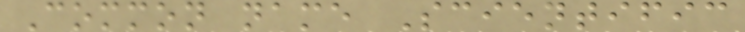Common name Scientific
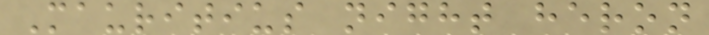Mauritius night heron
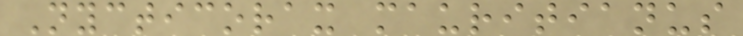Nycticorax mauritianus
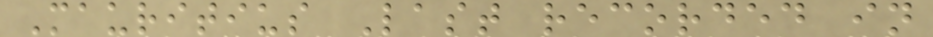Mauritius Last recorded in
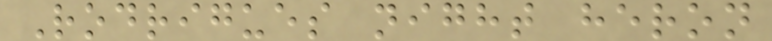Rodrigues night heron
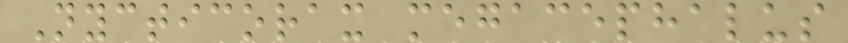Nycticorax megacephalus
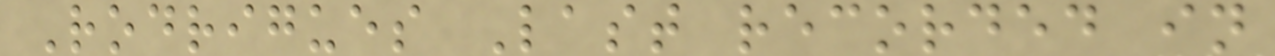Rodrigues Last recorded in
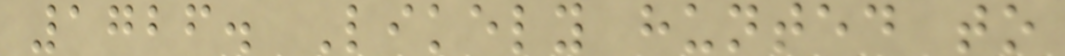1726. Likely hunted to
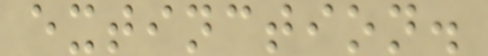extinction.
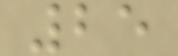25
